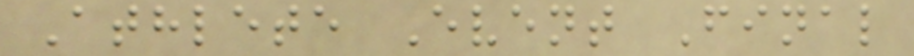Athlete Event Final
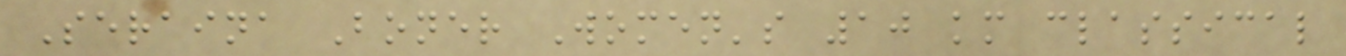Seraina Boner Women's 10 km classical
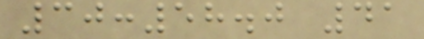30:58.0 41
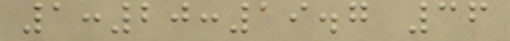1:20:19.7 36
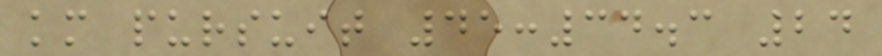km pursuit 45:34.3 24
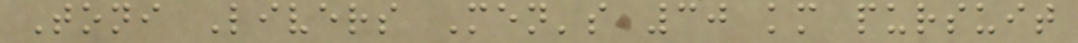Toni Livers Men's 30 km pursuit
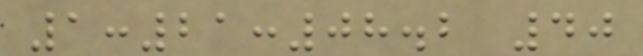1:21:08.2 40
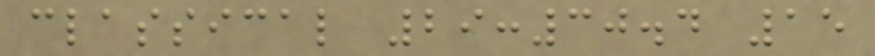classical 29:30.4 15
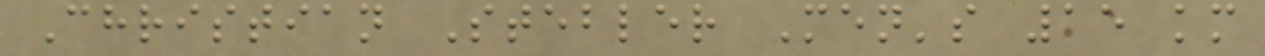Christian Stebler Men's 15 km
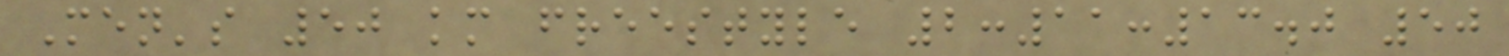Men's 50 km freestyle 2:11:13.0 50
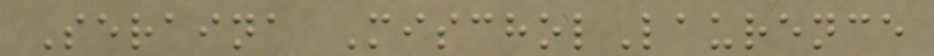Seraina MischolLaurence
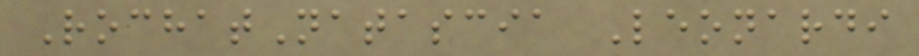RochatNatascia Leonardi
